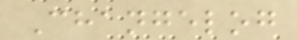Changelog
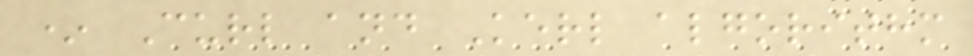* Curl and Kerl algorithm
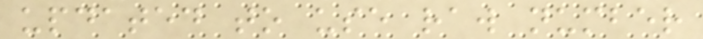updated to use raw number
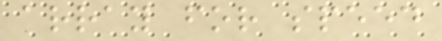array for speed
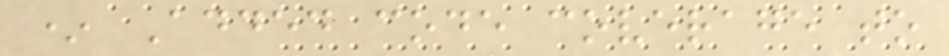* Added code coverage to
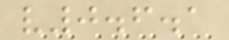v0.6.1
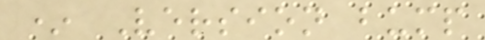* Version bump
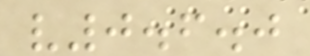v0.6.0
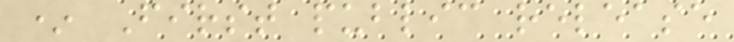* First public release
